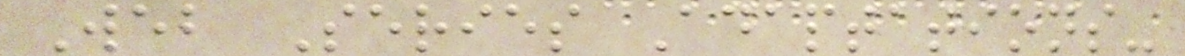Web Series Adaptations-
